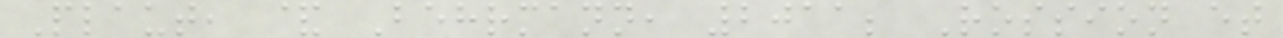Plaut, & Behrmann, 2011; Rossion et
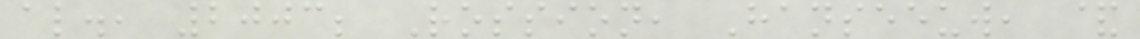al., 2003; Rossion, Hanseeuw, &
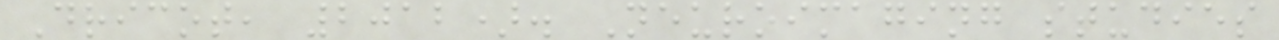Dricot, 2012). Neuroimaging studies
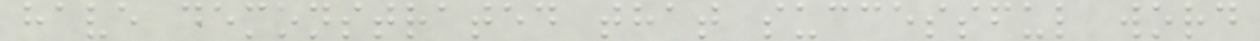have demonstrated that successful word
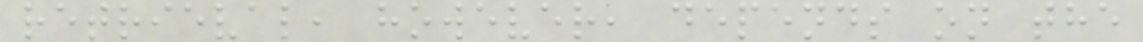retrieval, however, depends on the
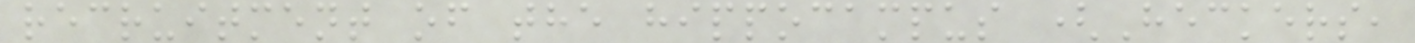recruitment of the hippocampus (Heckers,
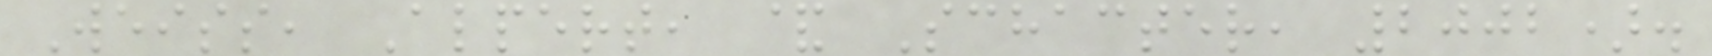Weiss, Alpert, & Schacter, 2002).
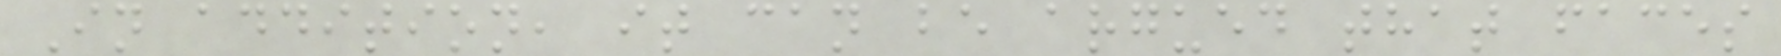In addition, it can be argued that faces
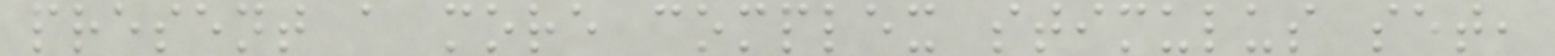present a more complex stimulus set,
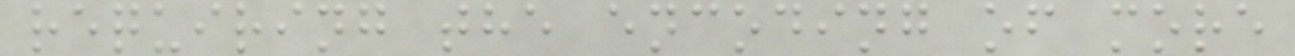requiring the encoding of more
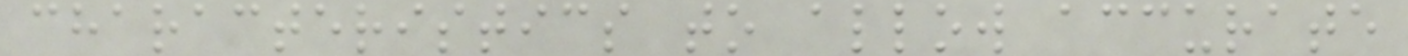characteristics to allow accurate
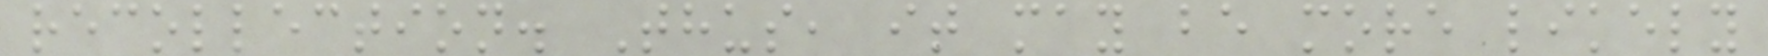recollection. Thus, it may be more likely
